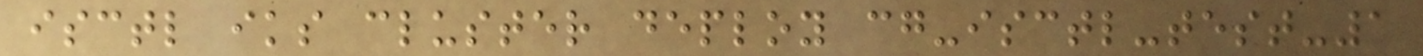isctl iks cluster deploy cg-isctl-test-1
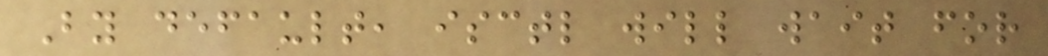By default, isctl will wait for
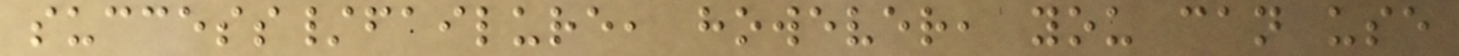success/failure, however, you can use
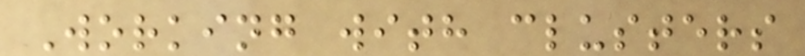Working with clusters
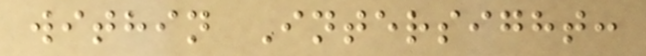within Intersight:
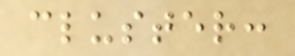cluster:
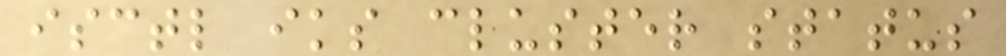isctl iks cluster status
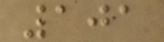101
